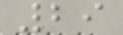29
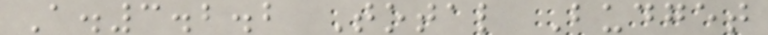A.3.2.2 Total Budget
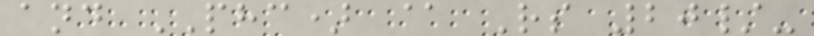and PHC) @ Rs 20/-
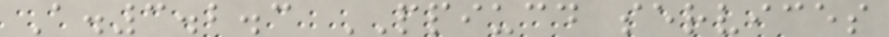A.3.2.3 PPIUCD services
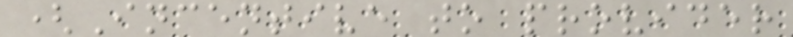(Incentive to provider
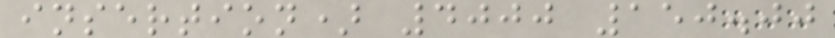insertion) 4000 150.00
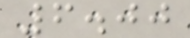6.00
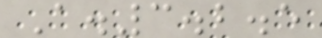A.3.2.5
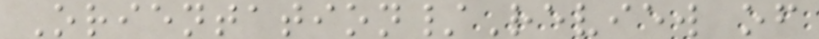Orientation/Review of
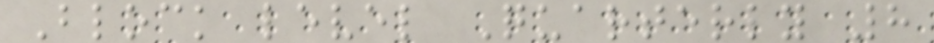Block level Quarterly 8
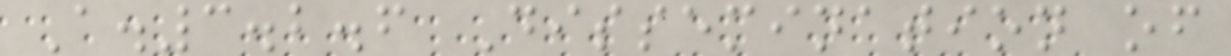A.3.2.6 Dissemination of
